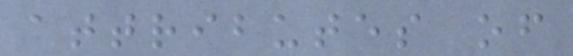attributes of
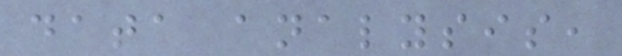data analysis,
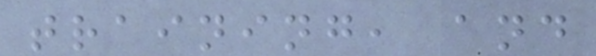training, and
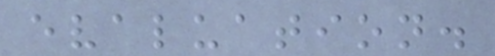evaluation.
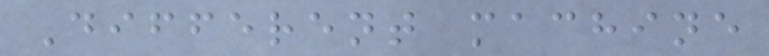Different machine
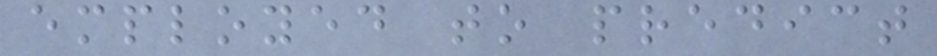employed to predict
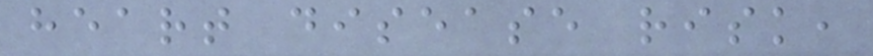heart disease risk,
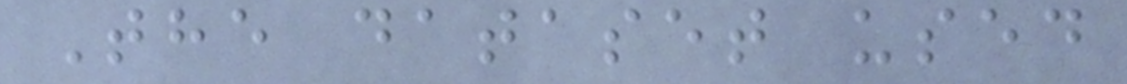The dataset used
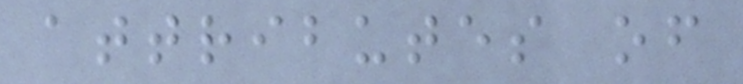attributes of
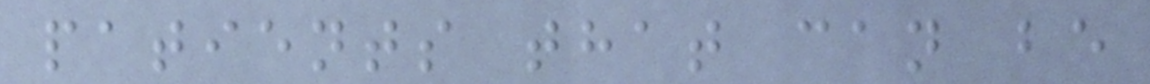patients that can be
